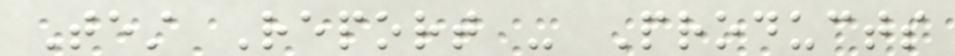Test Report - Products
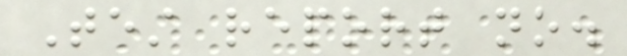Test report no.
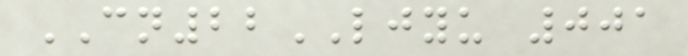CN22LJYU 001
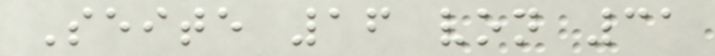Seite 16 von 31
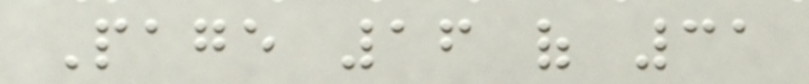Page 16 of 31
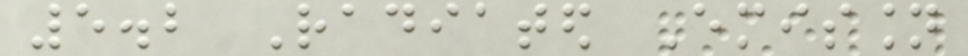5.2 Radiated Emission
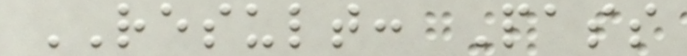RESULT: Pass
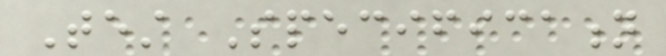Test Specification
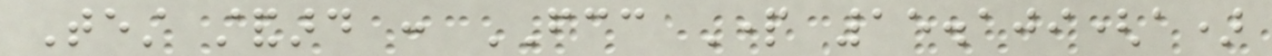Test standard : FCC Part 15.109(a)
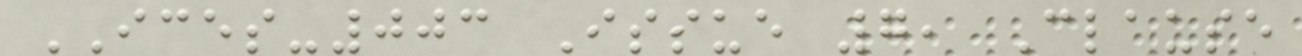ICES-003 Issue 7, Clause
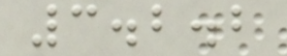3.2.2
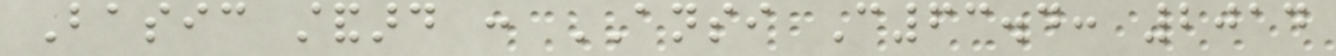Basic standard : ANSI C63.4: 2014
